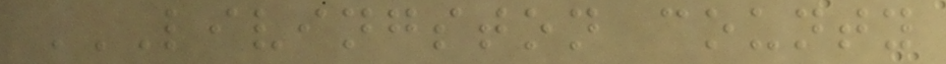LIVINGSTON COUNTY
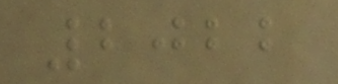2022
